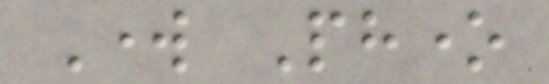Work Phone
